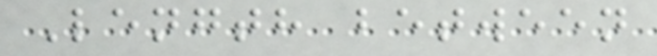Length between
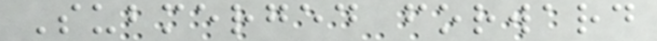Submerged forward
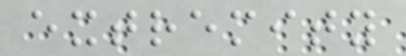extremity
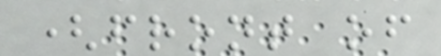(front of
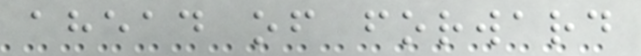ahead of forward
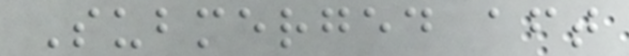Submerged aft
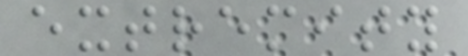extremity
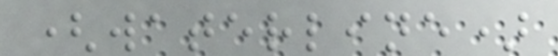(waterline)
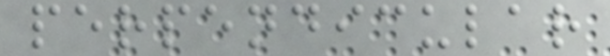perpendicular
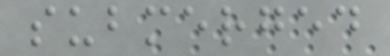submerged
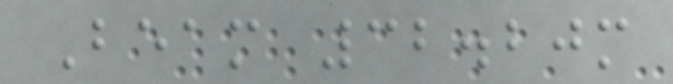Beam 32.20m
